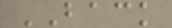BACK
